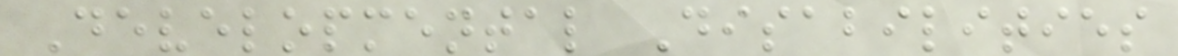Developmental Disabilities
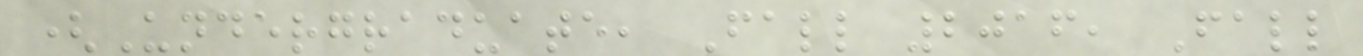(Undergraduate, Fall 2016, Fall
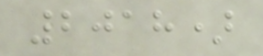2018)
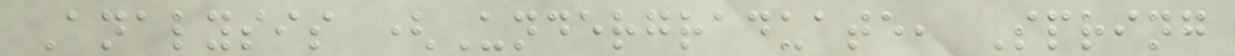Analysis (Undergraduate, Spring
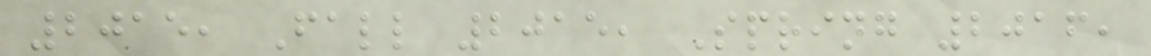2015, Fall 2015, Spring 2016,
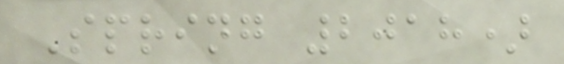Spring 2018)
